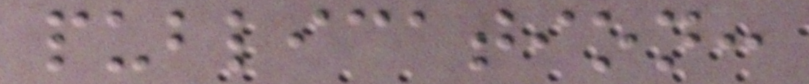publication:
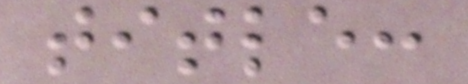title:
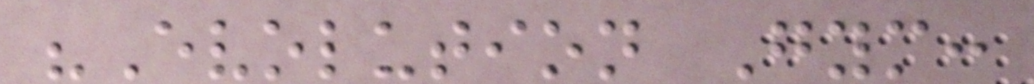"Evolution Gym:
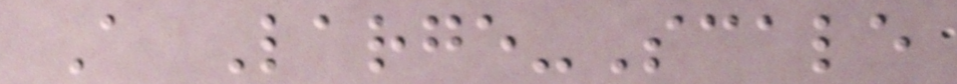A Large-Scale
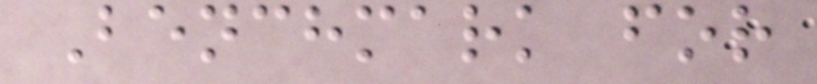Benchmark for
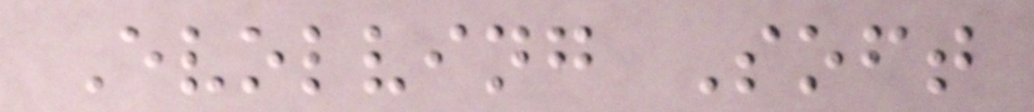Evolving Soft
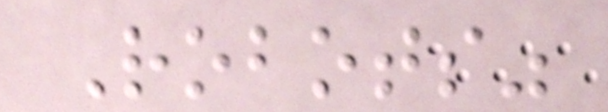Robots"
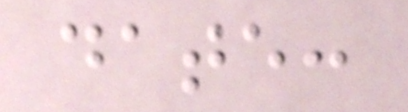date:
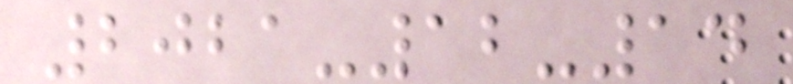2021-12-14
